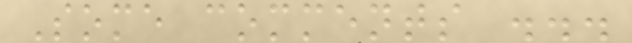Some comments ...
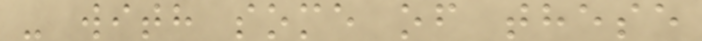- with some of these
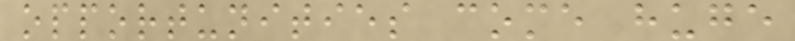opportunities come huge
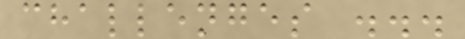challenges ...
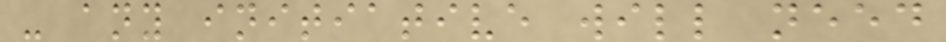- any initiative will need
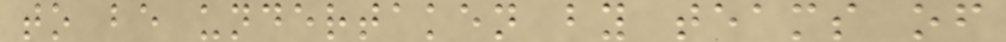to be undertaken by teams of
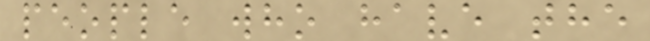people who have the
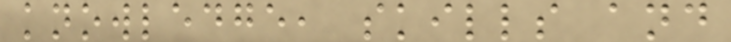knowledge, skills and
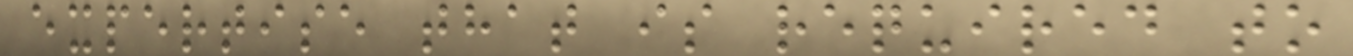expertise that is required to
